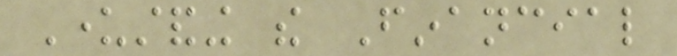Understanding the Financial
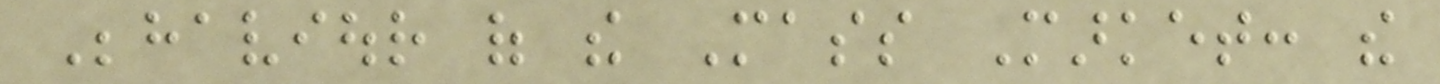Behaviour of the Mass Market: the
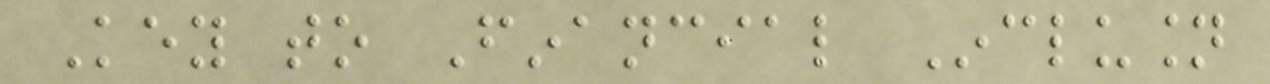Key to Financial Inclusion
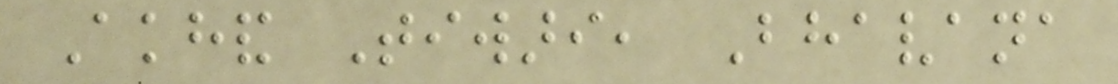Akhand Tiwari, Bhavana
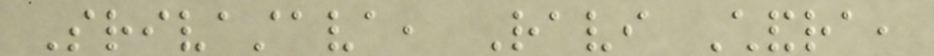Srivastava, Ravi Chandra,
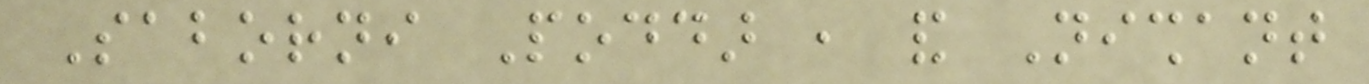Saborni Poddar , and Nishant
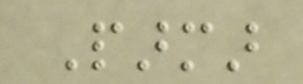Parmar
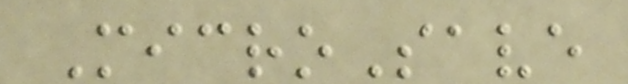MicroSave
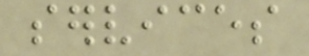services
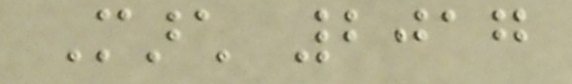March 2017
